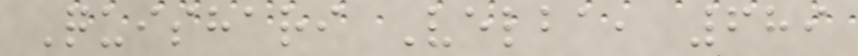Quishari Velba, 689
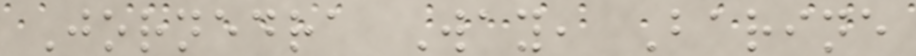Jornedra Way, Barine
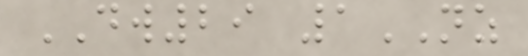DW29 1NZ
